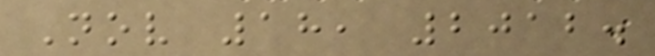Nov 18, 2012.
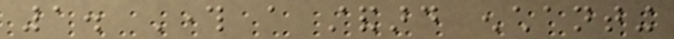1. Through a standard enchanting
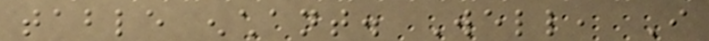table enchant. Well, I
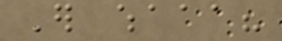Er whaaa?
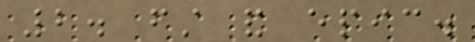2. first and epic.
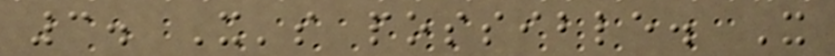3. It's possible. It
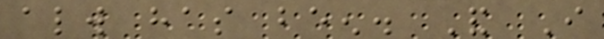always has been. And I
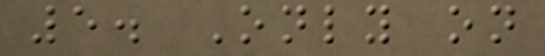5. Only on
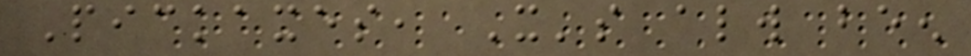Pickaxes, It's always been
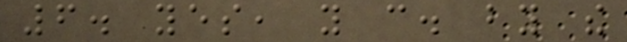6. yes, you can. by the
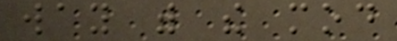way with the mod
